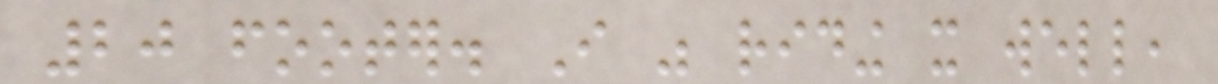20 footer. I was riding it well,
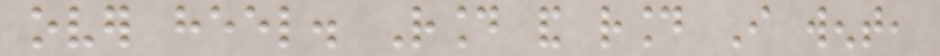over heel. Round and round I went,
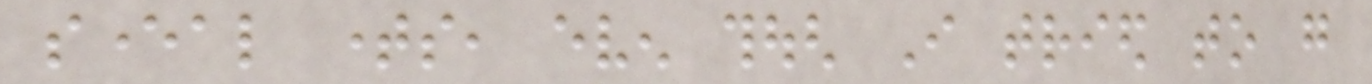several times, even though I tried to go
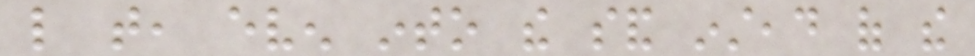like that, even into the sand instead of the
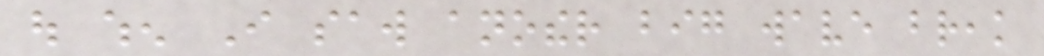out when I saw another big wave break
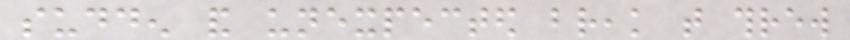sudden and unexpected break that threw
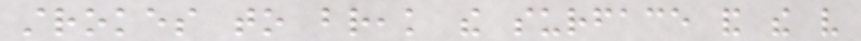strokes to break the surface and the very
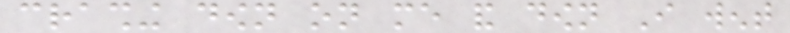crashing down on me and down I went
